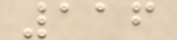116
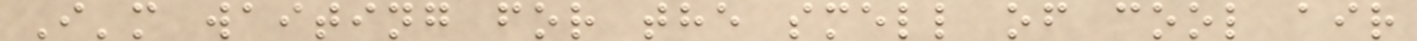I'm waiting for the smell of cool air
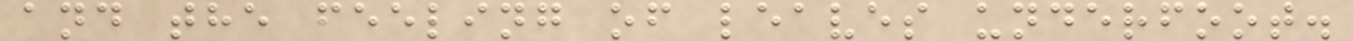and the feeling of leaves underfoot.
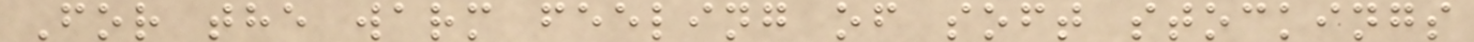For the warm feeling of soft stockings
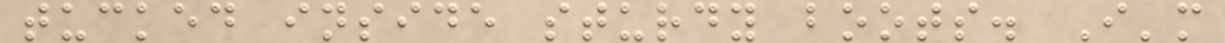tucked inside sturdy boots. I'm
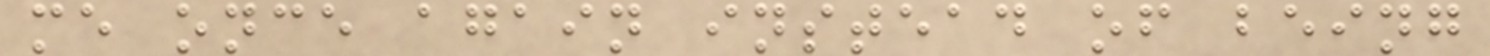me once again instead of being
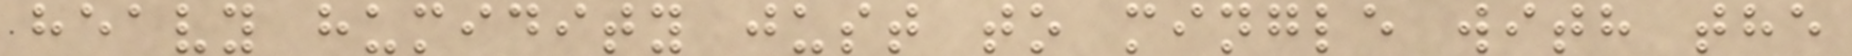heavy humidity just to mingle with the
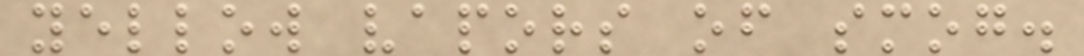yellow vapors of smog.
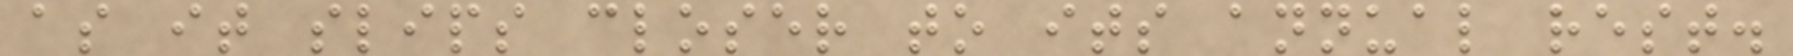as it slips closer to its annual rest.
